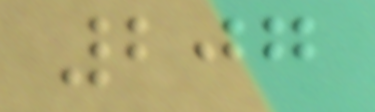207
